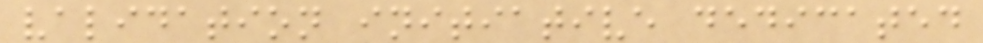validation initiative dedicated
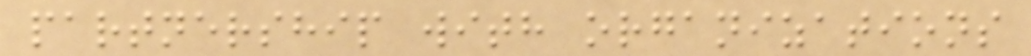partnership with organizations
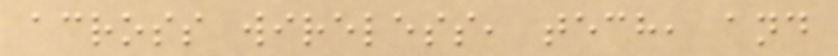across wireless, tech, and
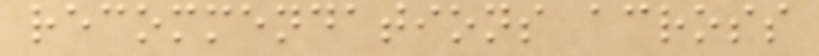recommendations across
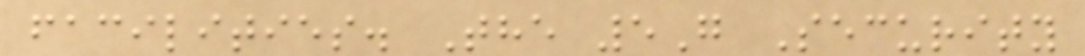facilities. The 5G Security
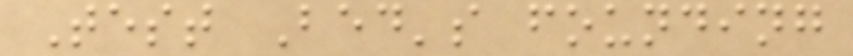Test Bed's founding
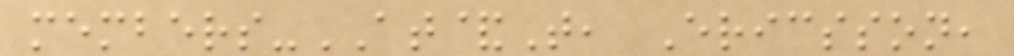members-AT&T, Ericsson,
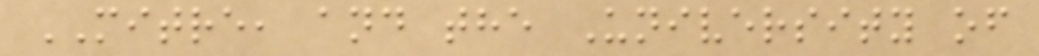MITRE, and the University of
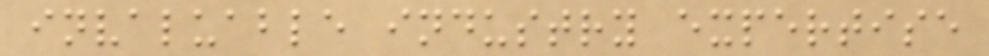invaluable industry expertise
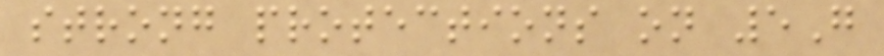strong protections on 5G
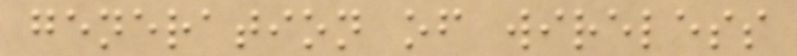generation of wireless
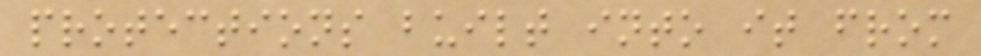protections built into it from
